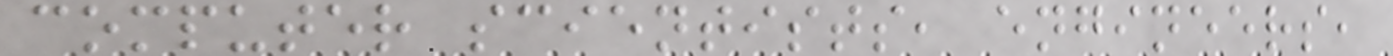computer scientists, engineers,
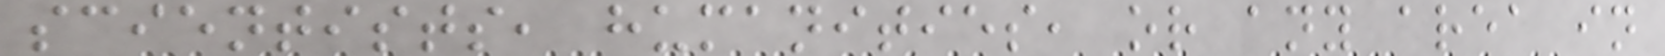scientists, humanities, or any area in
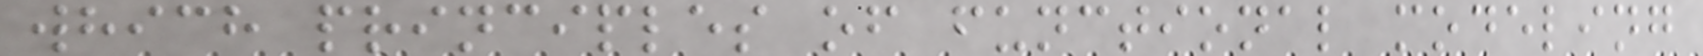which principles of functional modeling
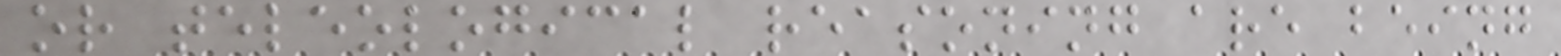or teleological reasoning are being
